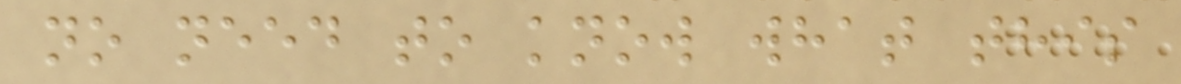no need to know what this
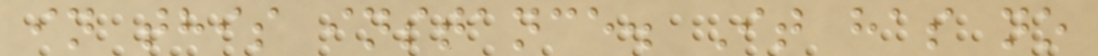in this instance. It has no
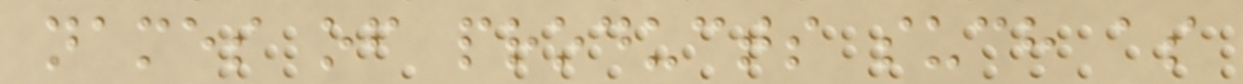names of products such as
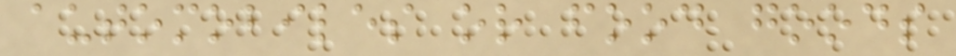automobiles or food goods
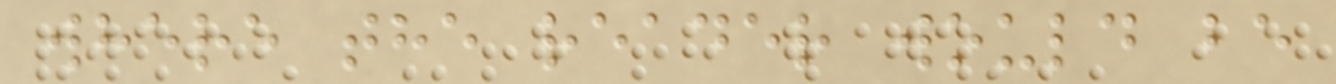where the reader would be
